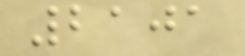2101
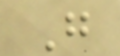G
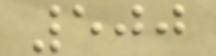500
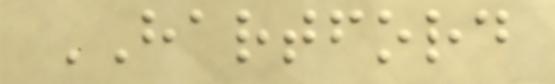HARTFORD
